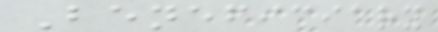Beneficiary
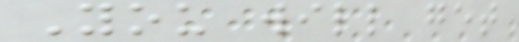You will get
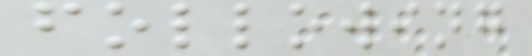following
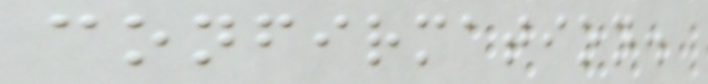confirmation.
